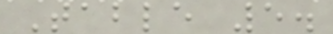Table 5.
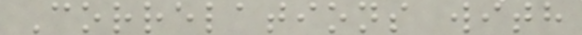Correlations with
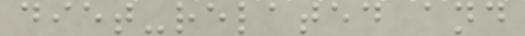diet-related and
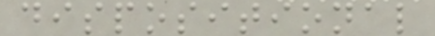dispositional
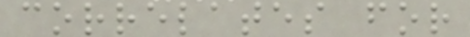correlates for
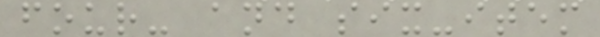four- and six-item
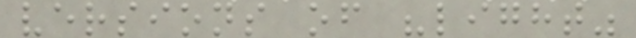versions of "light"
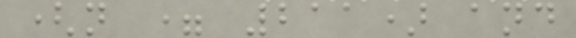(n = 211) and
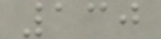130
